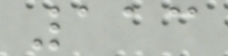113
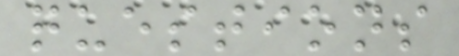questions
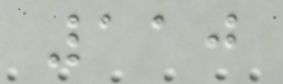110
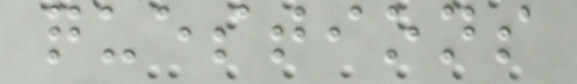questions
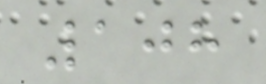108
